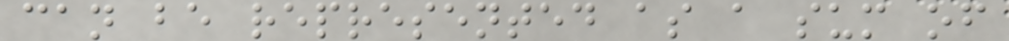can be represented as a sum of
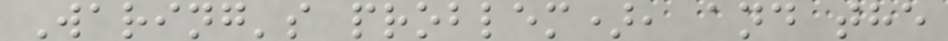Waring's problem), and the
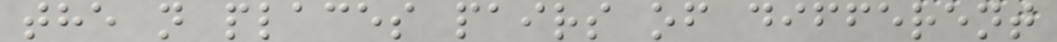the n places pairs of different
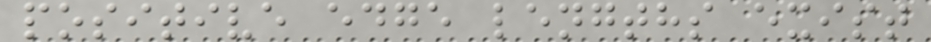positive edge lengths exist
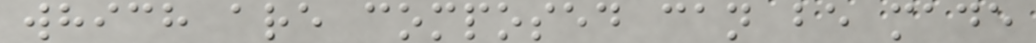which are composed can be made
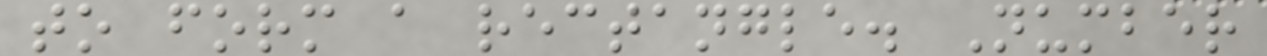to form a rectangle. Number
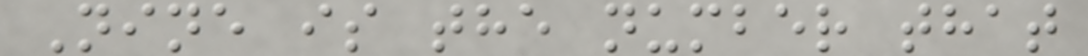Nine is the number that
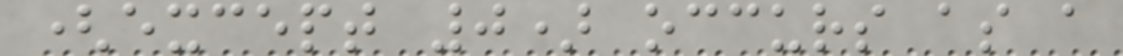(except 0) occurs as a
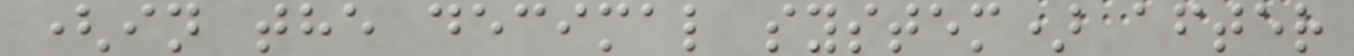(in the decimal system) after
